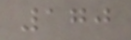170
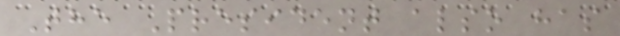The President also has
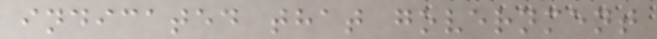indicated that government
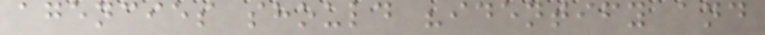agencies should "identify and
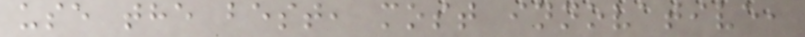use the best, most innovative,
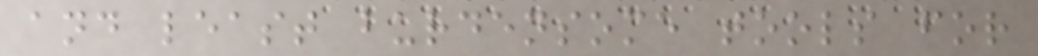and least burdensome tools for
